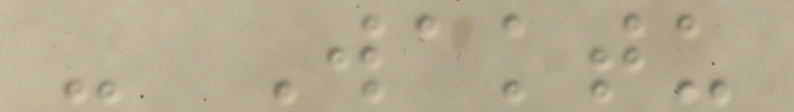- Waktu
